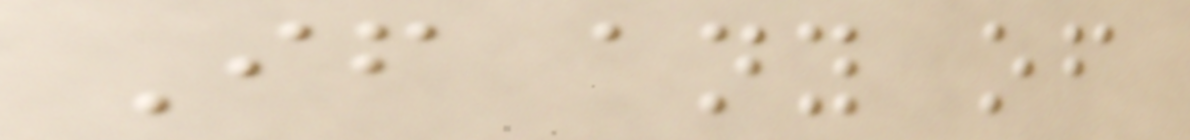If any of
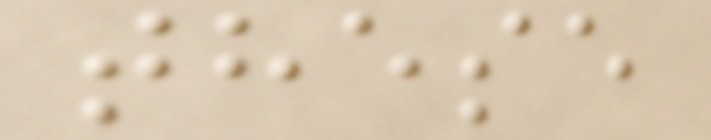these
